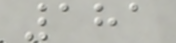181
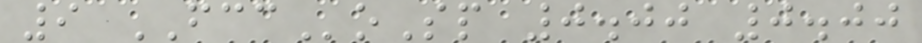9 FCCoSp 0.00 0.00
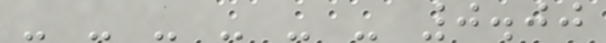- - - - - - 0.00
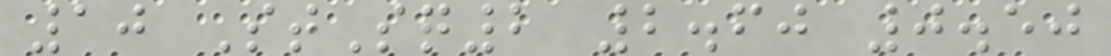10 StSq2 2.60 0.50
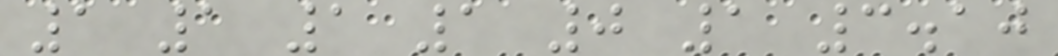1 1 1 1 0 1 3.10
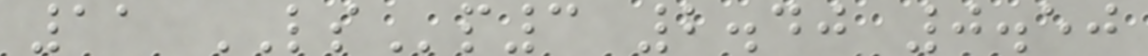11 LSp3 2.40 0.50
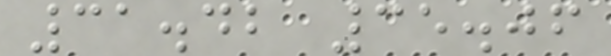31.42 35.06
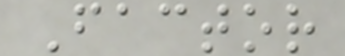Factor
